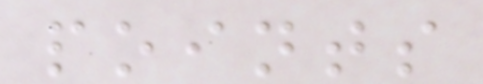points
